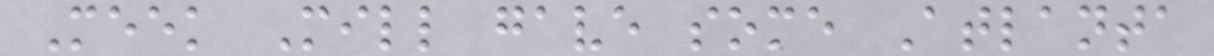Meek Mill gave some Atlanta
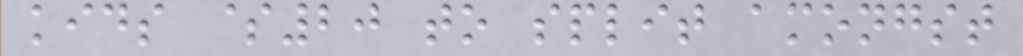kids $20 to split amongst
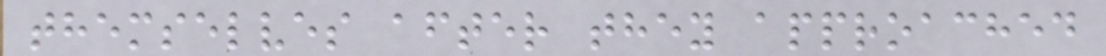themselves after they approached
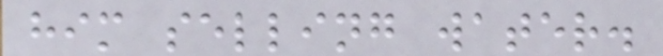him selling water.
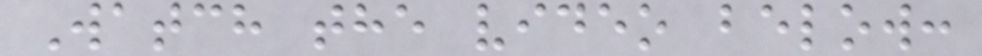Watch the video below:
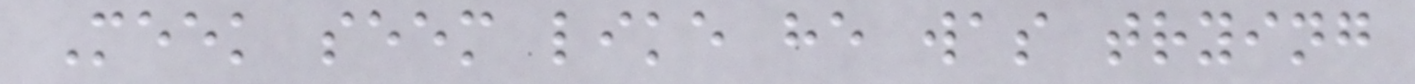Meek seem like he was trying
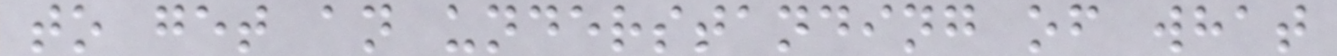to get an understanding of what
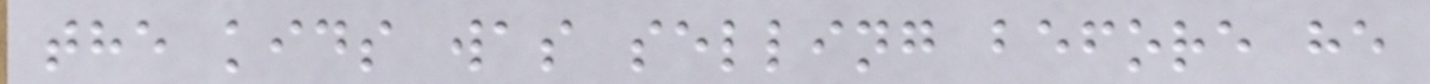the kids was selling before he
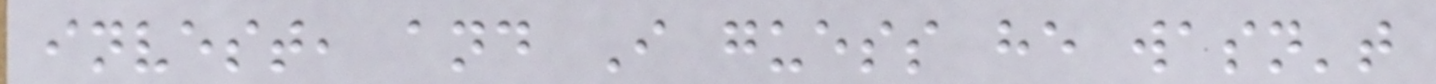invest, and I guess he wasn't
